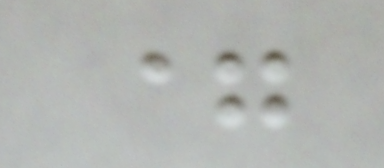=
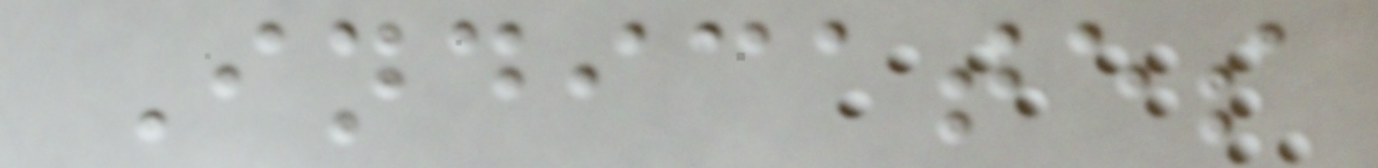Indicates
